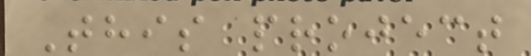This project
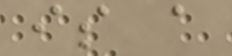is a
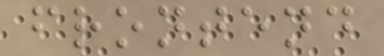frontend
